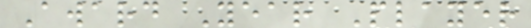Award Year Player
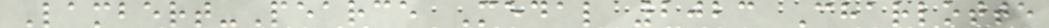Lambert-Pearce Medal 2023 Charlotte
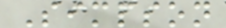Simpson
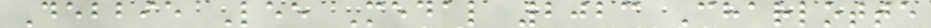Debbie Lee Medal 2023 Charlotte
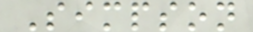Simpson
